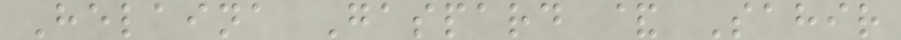Helaina Gaspard & Sahir
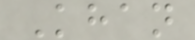Khan
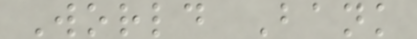World Bank
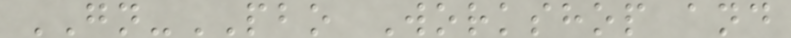GN-PBO Workshop and
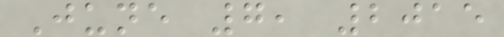June 7, 2015
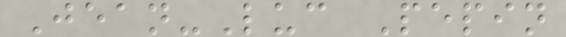Jean-Luc Pepin
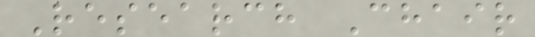Research Chair
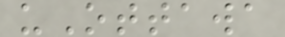uOttawa
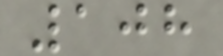108
